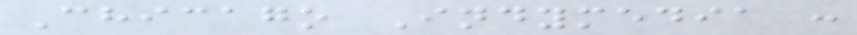Chicago Indymedia :
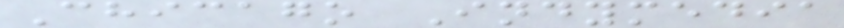Chicago Indymedia
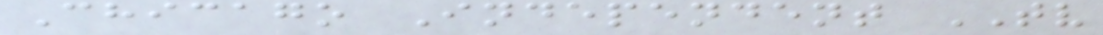Chicago Independent TV
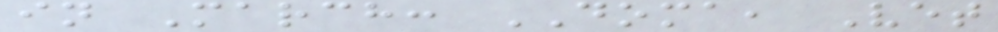in March: DOMA, Vet
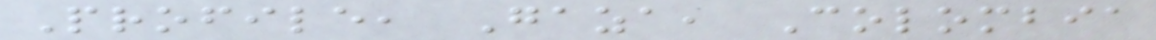Profile, Gaza, Colombia
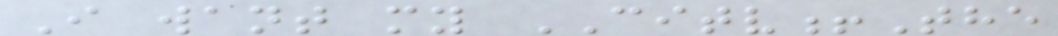I want my CITV!The
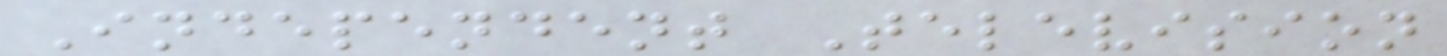Independent Television
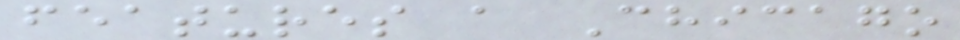features a Chicago
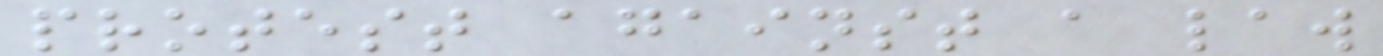protest against a law
